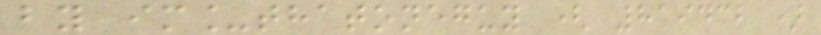by im_thatoneguy ( 819432 )
